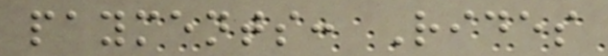payments: Rides
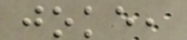joke,
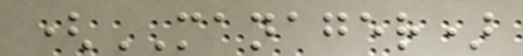(MANAGER)
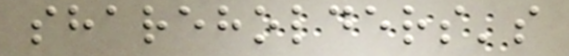shareholders's
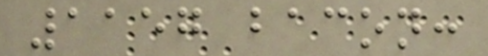1157 bacon:
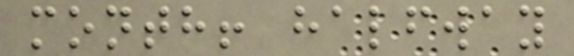month! halfway
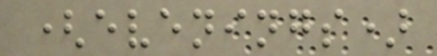(evenings)
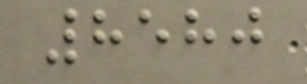8580
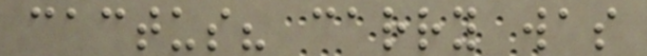cactus? carry was
